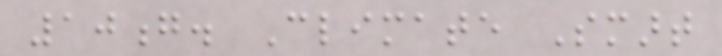10g. Climate Smart
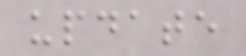update
